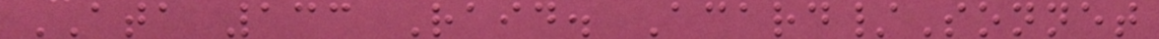ATA 133 Raid. Acard/Sonnet
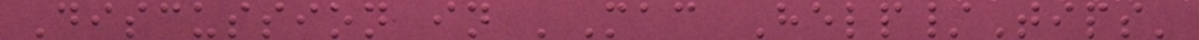Discussion in 'Mac Help/Tips'
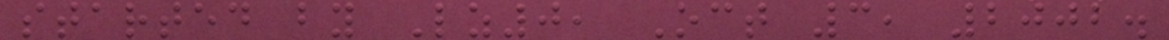started by Lz0, Oct 3, 2002.
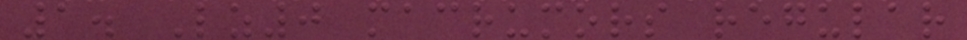1. Lz0 macrumors regular
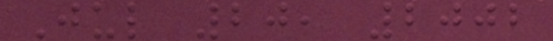Jul 20, 2002
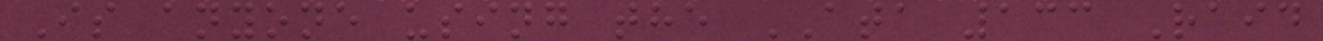Is anyone using the ATA 133 Raid
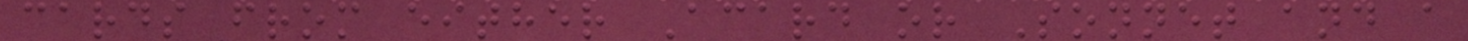cards from either Acard or Sonnet and a
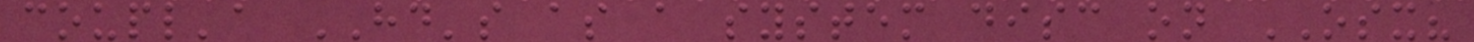coupl'a HD's as a system disc on OSX?
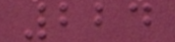224
